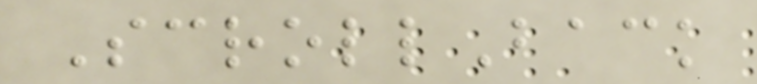ScrollBack
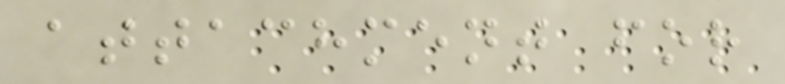attachment for
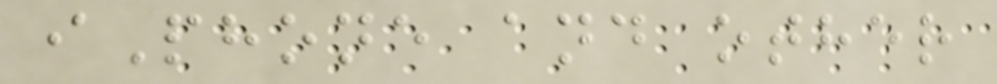iPhone and other
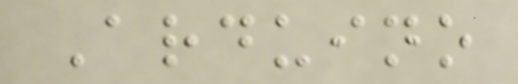Arduino
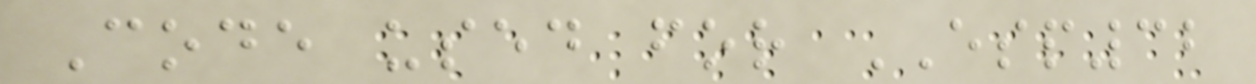Code used for ESP32
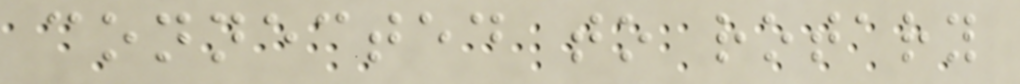connected to rotary
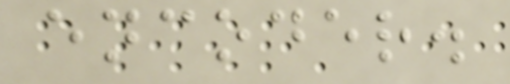encoder.
